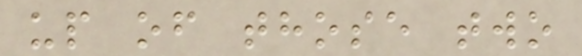up of those two
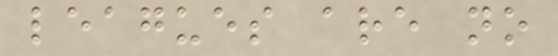leagues are no
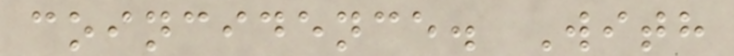coincidence. With
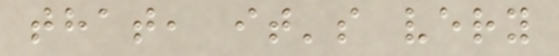that, it's very
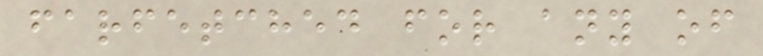farfetched for any of
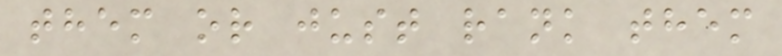them or just rank them
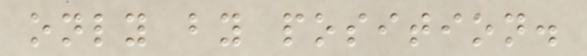only by position.
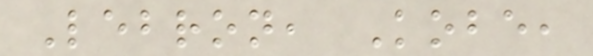Lebron, Kobe,
